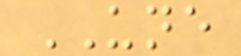UNE
